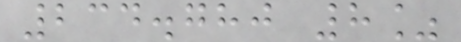234.780 8%
